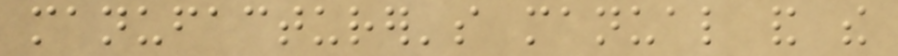manufacturer's manual and the
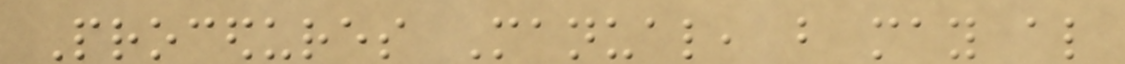Procedures Manual, but may also
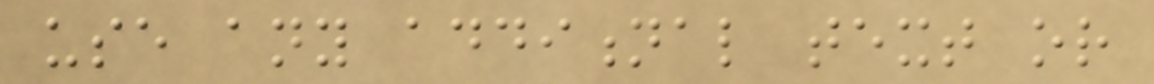use any additional text or
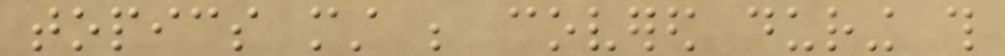topics must be covered during this
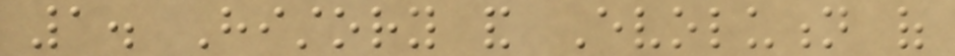1. History and Evolution of
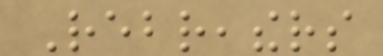Rebreathers
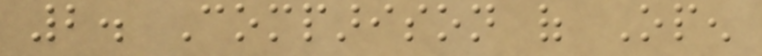2. Comparison of Open
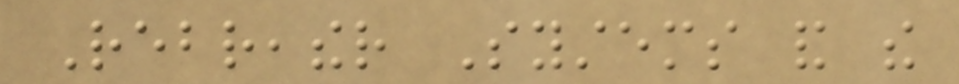Rebreather Systems and the
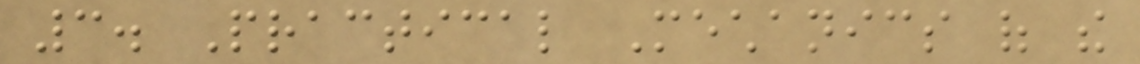3. Practical Mechanics of the
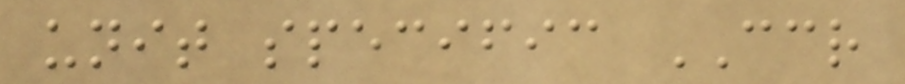unit specific CCR
